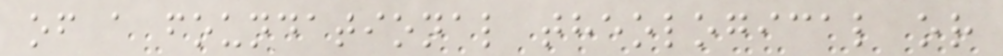of a foundational theological or
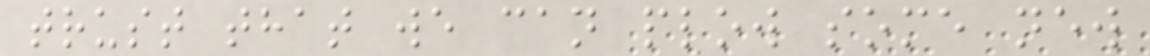trust that we can plow some new
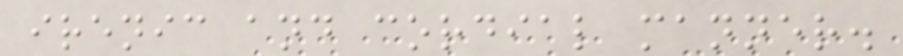irenic and cordial manner.
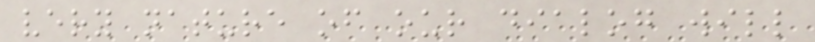very nature of our dialog will
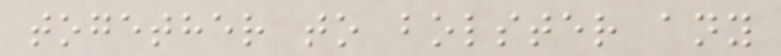together to bolster any
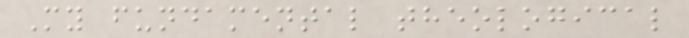My fundamental theological
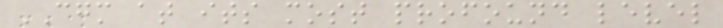CGM at its most profound level
